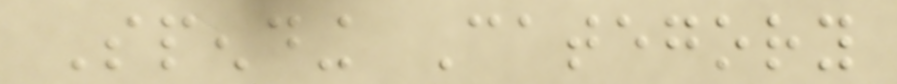Spending Category
